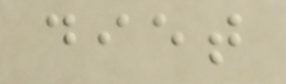diet
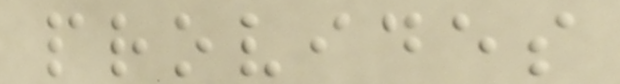provides
